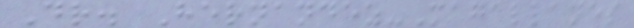Dr. Hernandez-Magallanes
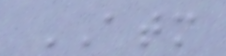ATM
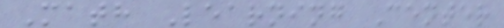Math Learning Center
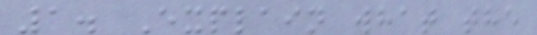1. Explain what the
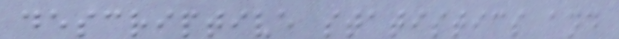descriptive statistics and
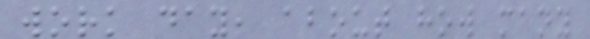work day, about how many
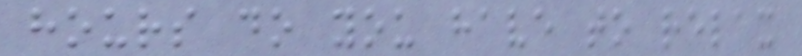hours do you have to relax
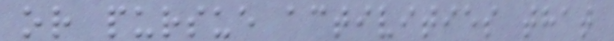or pursue activities that
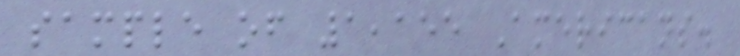sample of 1,155 Americans.
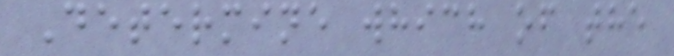Determine which of the
